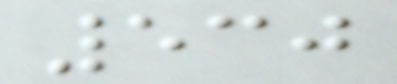530
